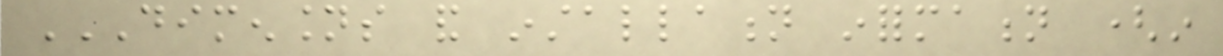DIMENSIONS AND INSTALLATION INFORMATION (IN
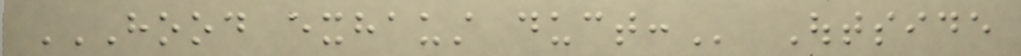HOOD EXHAUST DUCT: Outside
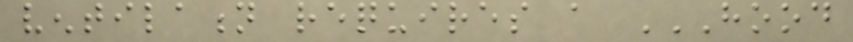ventilation requires a HOOD
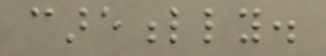carefully.
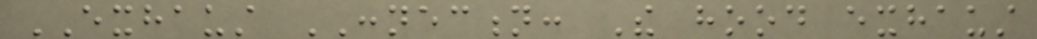EXHAUST CONNECTION: The hood exhaust
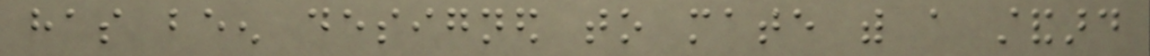has been designed to mate with a standard
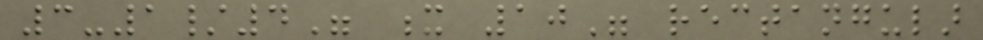3-1/4" x 10" rectangular
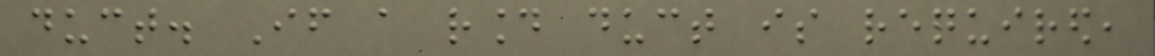duct. If a round duct is required,
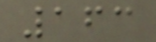163
